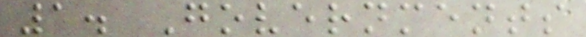1. Governments
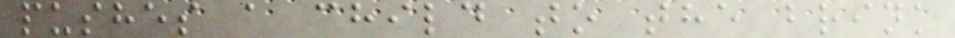pushes a child to the brink
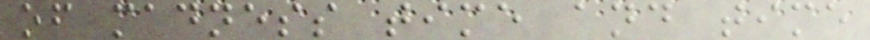of madness time and time
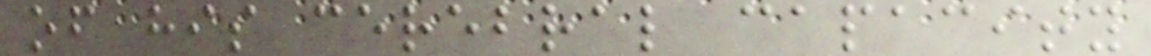of his cerebral capacity
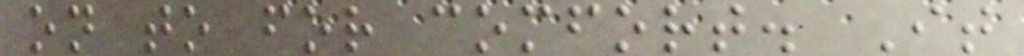on to for comfort. It
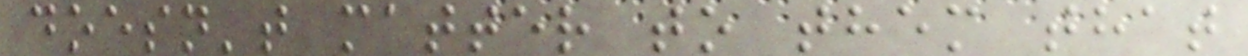doesn't matter to them that
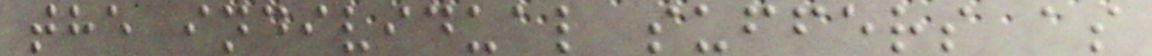the individual suffers as
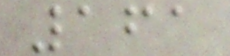161
